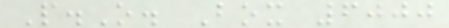P.O. Box 6000
